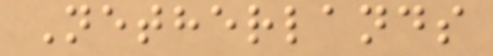Netherlands
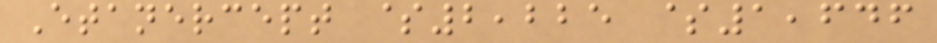Etanercept $2,225 $1,646
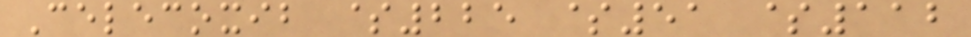Celecoxib $225 $51 $112
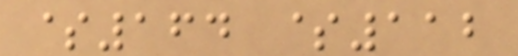$164 $112
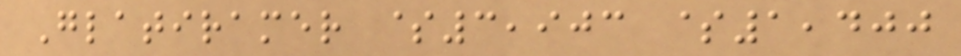Glatiramer $3,903 $1,400
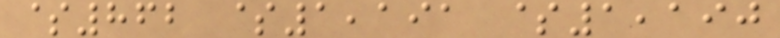$862 $1,191 $1,190
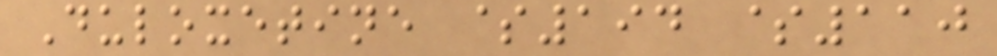Duloxetine $194 $110
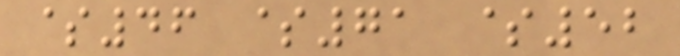$46 $71 $52
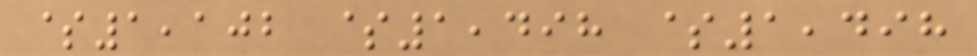$1,102 $1,498 $1,498
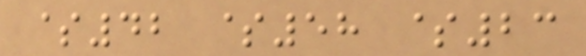$42 $58 $23
